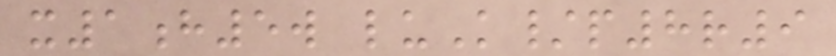x1h5w luK/p8r9
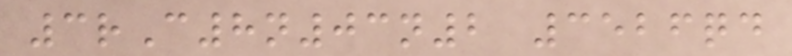3rC8n03n2 3526qd
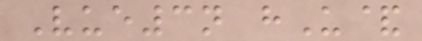Vue3n hU&
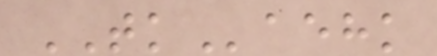TKaehk
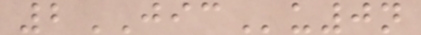2JICu0n
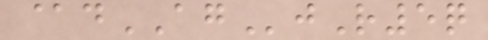@dAGjR5q
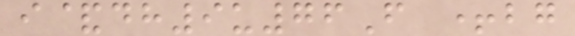i&dh9u76F +bg
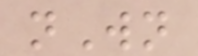nWn
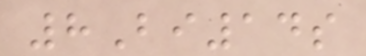8Bi14s
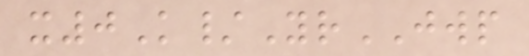x0K/YrJWP
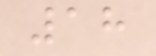18
